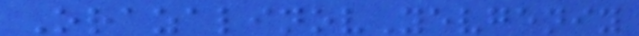OrazalinovYevgeniy
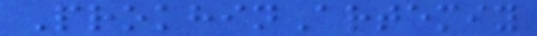ProkhinArtemiy
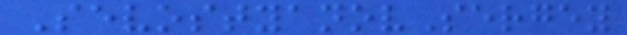SevostyanovSergey
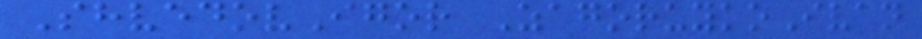ShvedovIgor ZagoruykoIvan
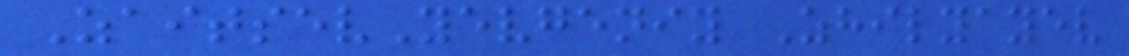ZaitsevYevgeniy Zhilyayev
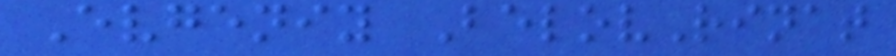Evgeniy BelovRinat
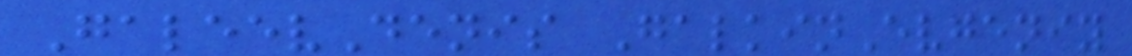GaleevDenis GalkinEvgeniy
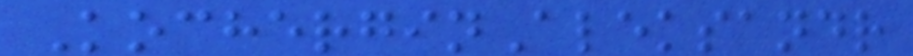KocherginAleksandr
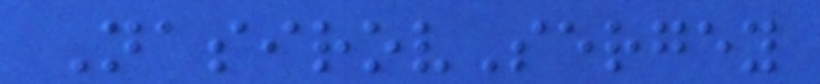NasirovSergey
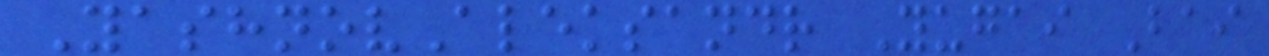YashnovAleksandr Yugai Bai
